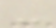-
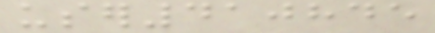user410845
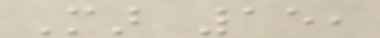Mar 15,
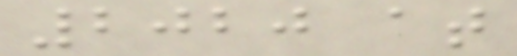2020 at
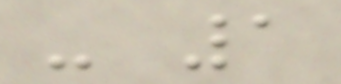- 1
